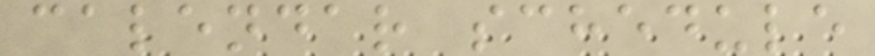calendar schedule
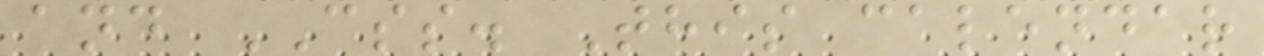and CSS. This calendar
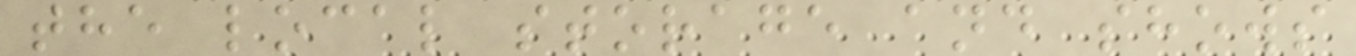the local storage and shows
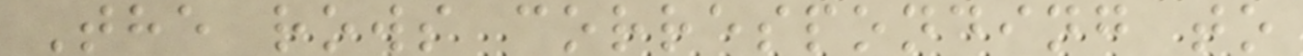The rows corresponding to
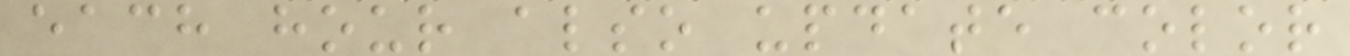each hour also update color
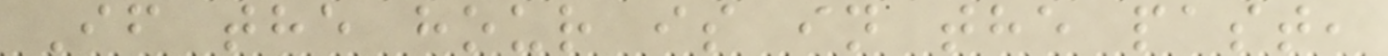If the hour is in the past,
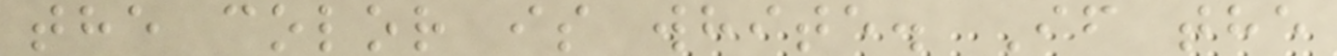the color is white. If the
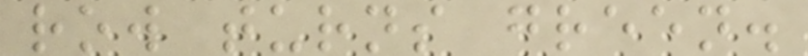row turns green.
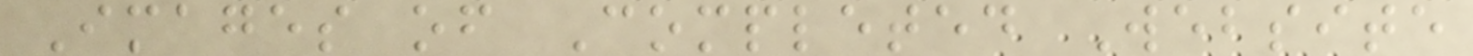Images of Completed Website
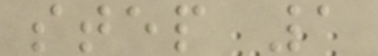step 1
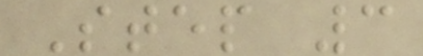Step 3
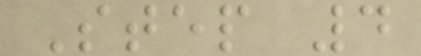Step 4
